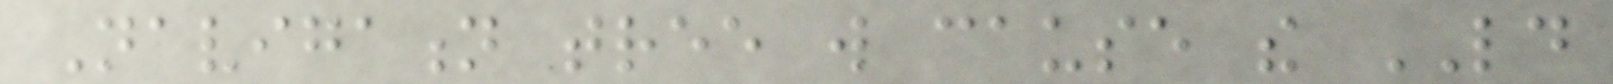Navigation tree will cause the LD
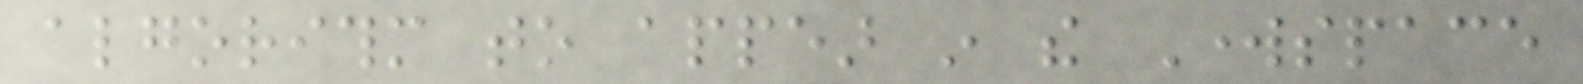algorithm to appear in the Workspace
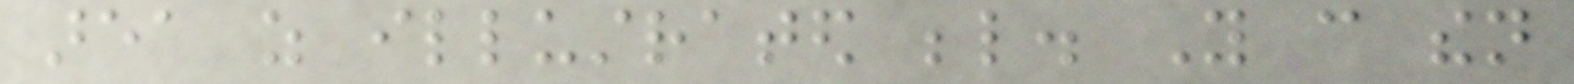area as illustrated below. You can then
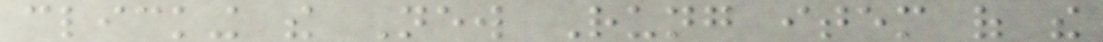clicking the New Rung item of the
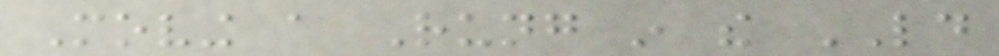Moving a Rung in the LD
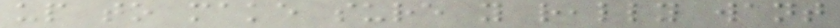up to make sure you really want
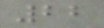22
